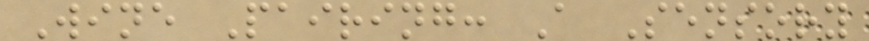Wine Pairing: A Sensory
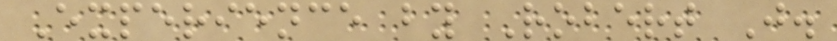Experience by Robert J.
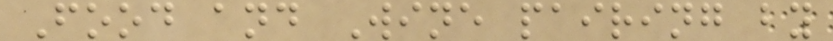Food and Wine pairing by
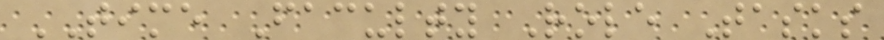TIME Faculty Role Tasks
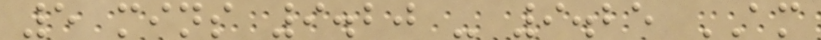5 mins 9.20 - 9.25 AM
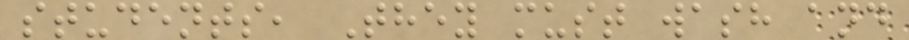students, They must wash and
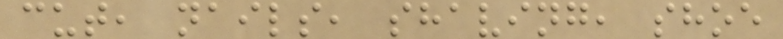cut, nails, shaving, shoe
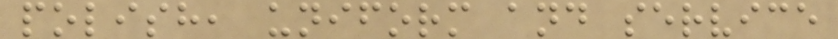polish, uniform and service
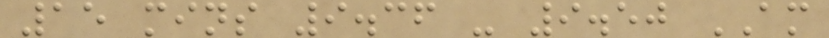15 mins 9.36 - 9.50 AM
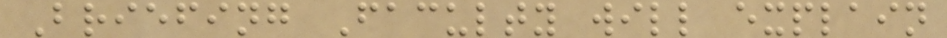Briefing Faculty will explain
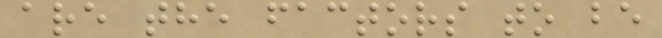are the factors to be
